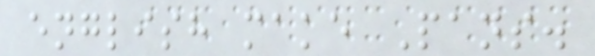english make Pans.
